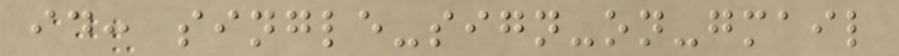id: single-sign-on-gmail
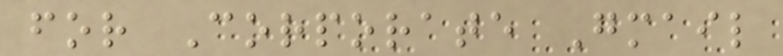for Corporate Gmail
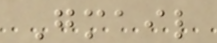Gmail
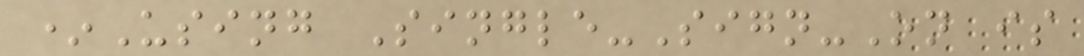*Using Single-Sign-On is
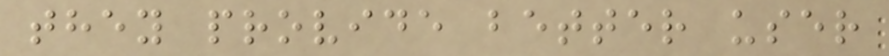they provide better user
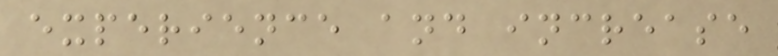experience and increase
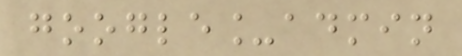google_admin
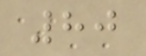80
